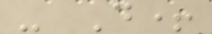- D+
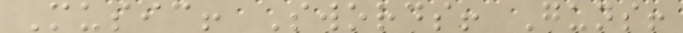Music! Swords! Guns!
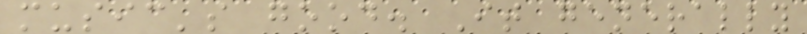music's good. It generally
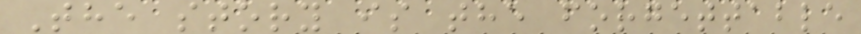The story is the forgettable
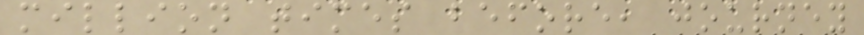million times before, journey
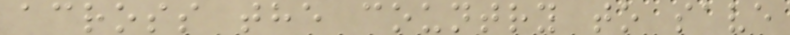across the country to save
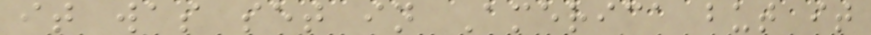it was set in America but it
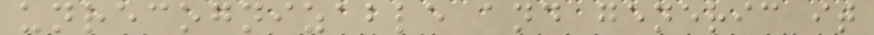unrecognizable and generic it
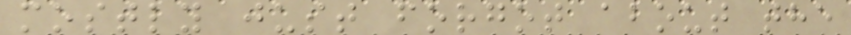mostly just forgot about the
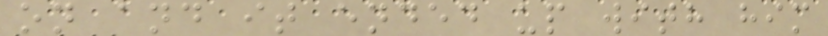on and it ended up with him
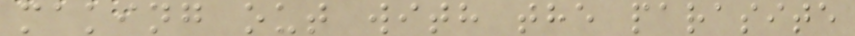making out with the parasite
